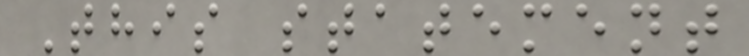This statement
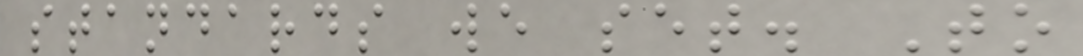standards we set. To
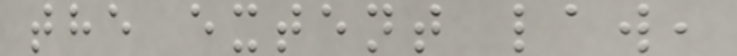the extent law,
